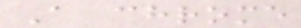A chrome
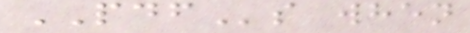PDFs when
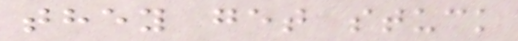they get stuck
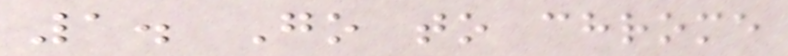1. Go to chrome
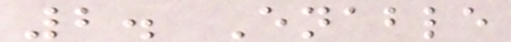2. Enable
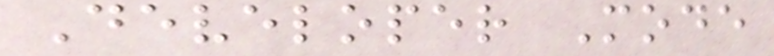Developer Mode
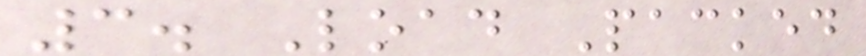3. Load Packed
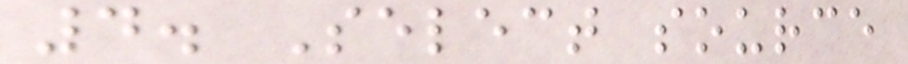4. Select source
